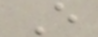E
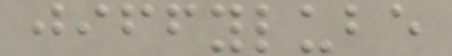jiffylube
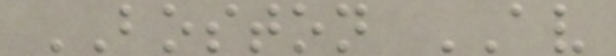BOSTON AV
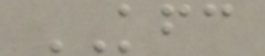KFC
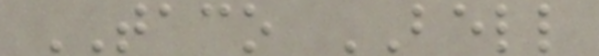TACO BELL
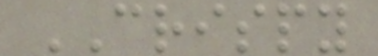CRISPY
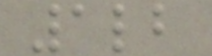1lb
